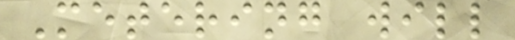Metering will
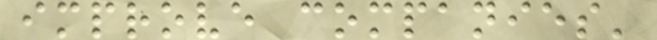improve companies'
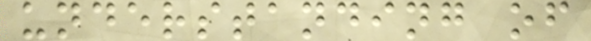understanding of
